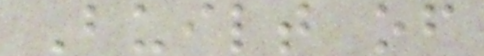Built of
